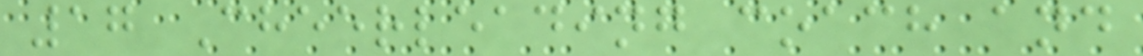17 Cheerleading coach and
